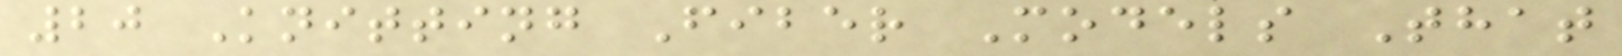20 Knitting Fiber Models That
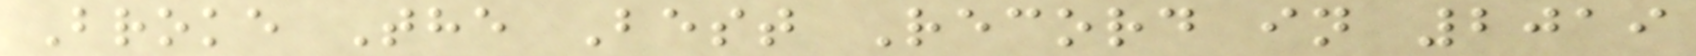Broke The Best Record in 2019
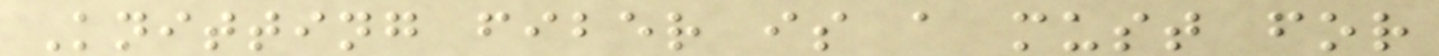Knitting fiber is a must for
